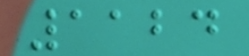1124
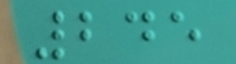245
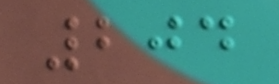204
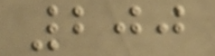200
